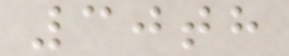30th
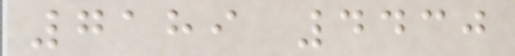7189 4430
